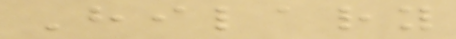Hilary
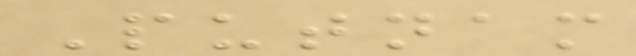Putnam
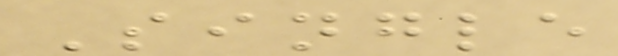Single
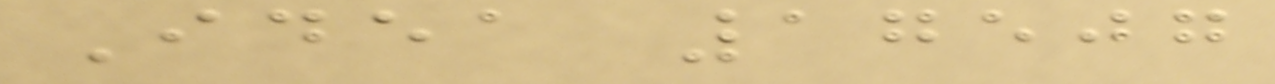Idea 17507
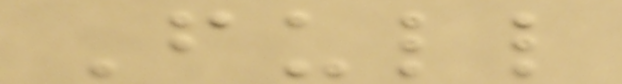Full
